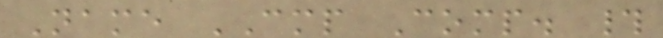Name CMP Comp. #
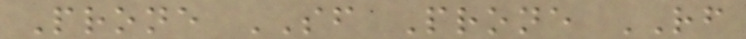Prone SF Prone RF
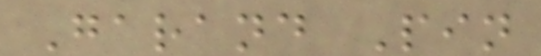Garand Pin
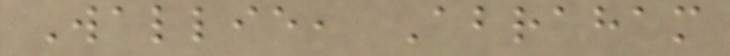Wallie, Abraham
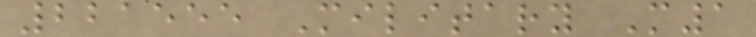221555 Military M1
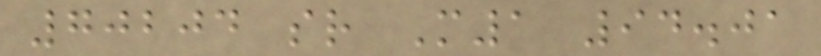70204 sr M1 94.01
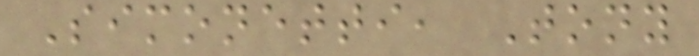Simonetti, Tony
